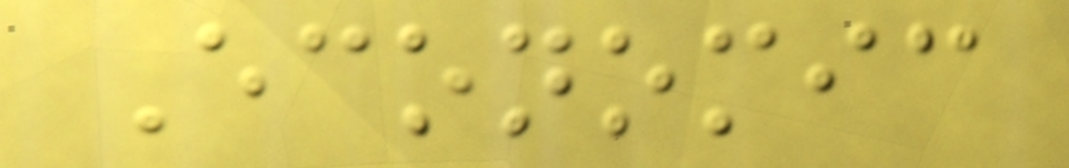Economic
